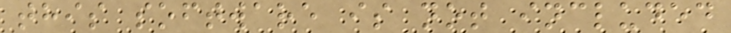this software is not included
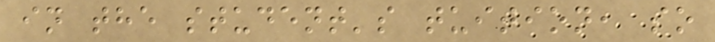in the student's tuition, so
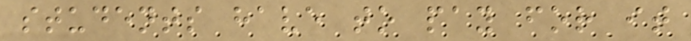students have to pay for it
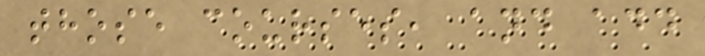those courses, and add
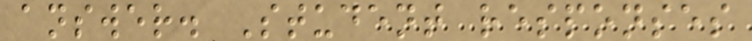answer. Student responses
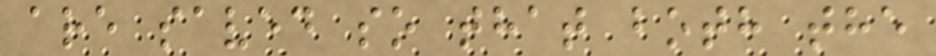are saved so that both the
